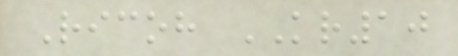Ricoh KR10
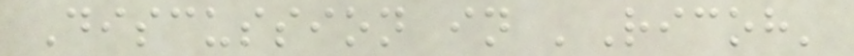Discussion in 'Ricoh'
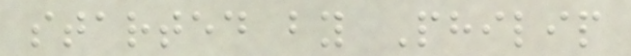started by Philip
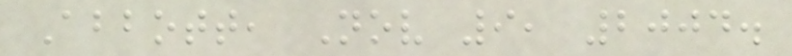Abbott, Nov 9, 2004.
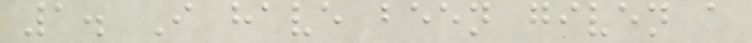1. I have been given a
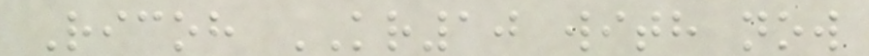Ricoh KR10 with now
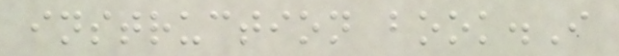instruction book.I
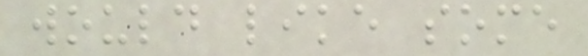would like some
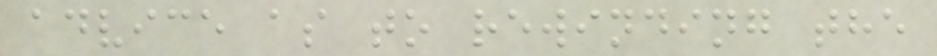advice as to rewinding the
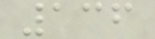136
